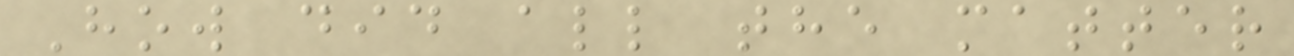How did all the matter
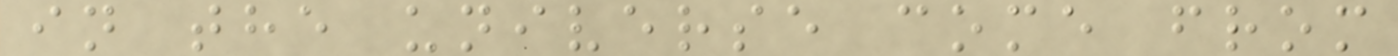in the universe come from
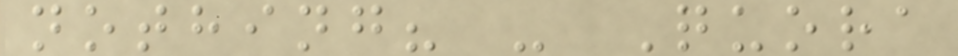nothing? - Quora
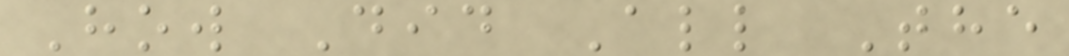How Did All The
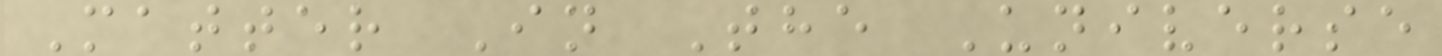Matter In The Universe
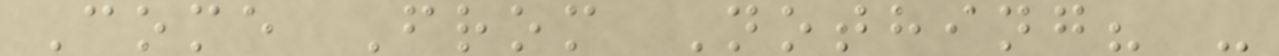Come From Nothing? -
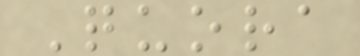Quora
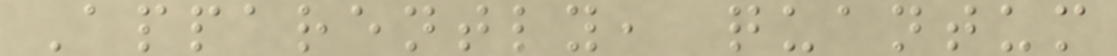Apparently, quantum
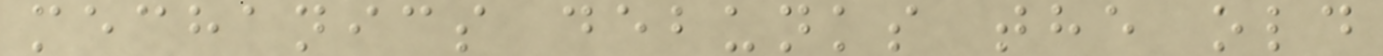mechanics debunks the old
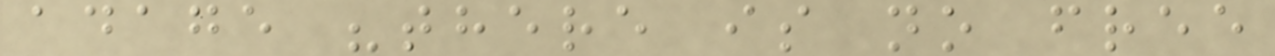adage "there is no free
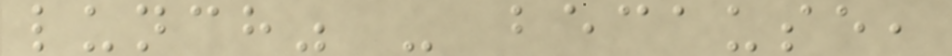lunch" - because,
